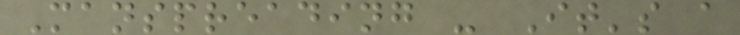Manspreading - It's a
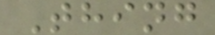Thing
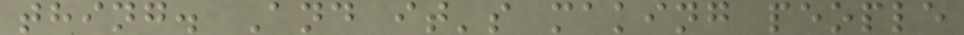thing. And it's making people
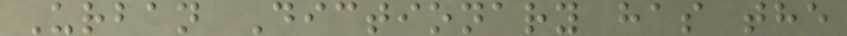Urban Dictionary has the
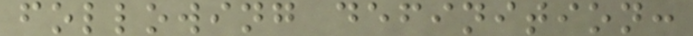following definition:
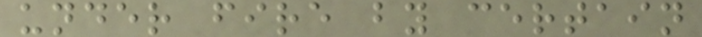under fire by certain
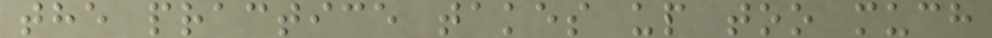the practice takes up too much
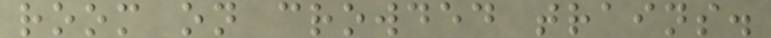room on crowded trains.
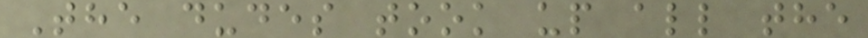The dudes took up all the
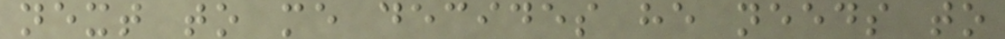next to me decides he needs to
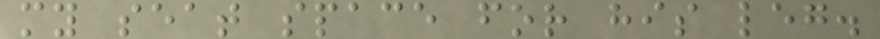my seat space for his leg.
